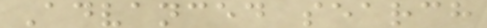Advanced search
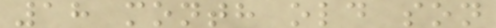18 month old son
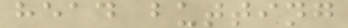head butting
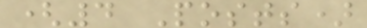(4 Posts)
